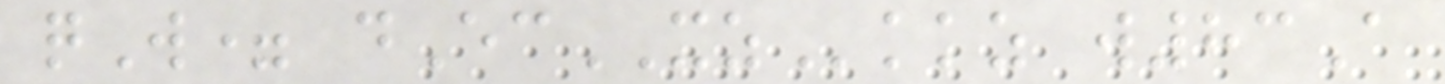qW= dEcXZkkz w83A
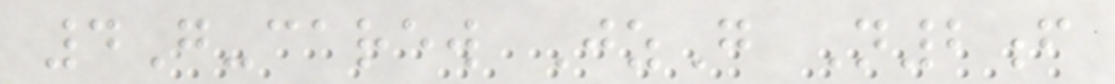4G-carew JzG N2f
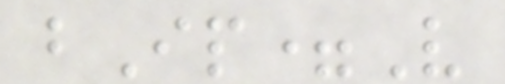bIp=V
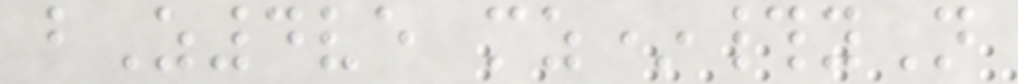bZ4ve mz*#yN
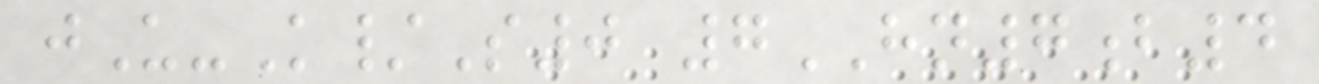jU-K/S0 7HN7b4
